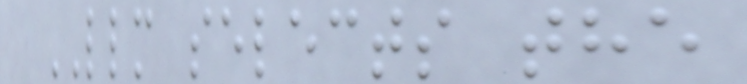LLM selects the
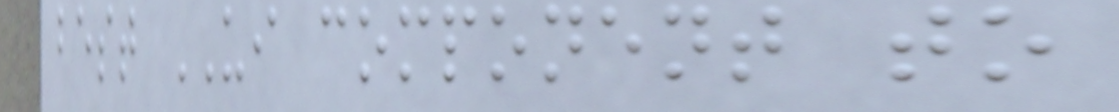best UI component to
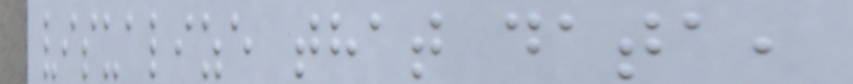visualize that data,
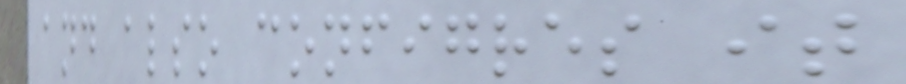and also configres it
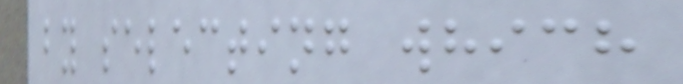by selecting which
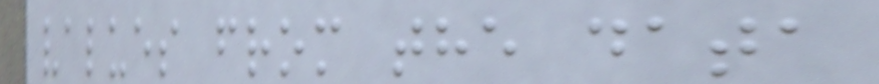values from the data
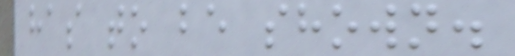has to be shown.
